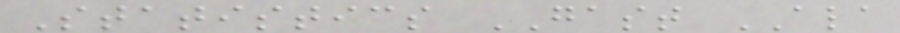Statistics GAST ALA
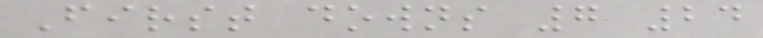First downs 7 24
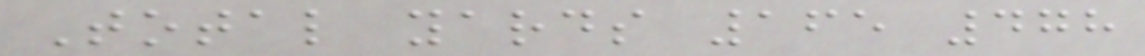Total yards 165 478
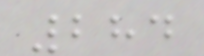284
